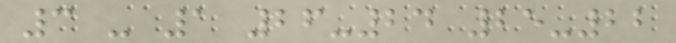3 - 1 26-24 25-22
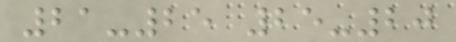21-25 25-20
